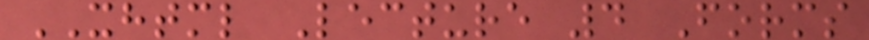XHTML Lecture 4 Forms
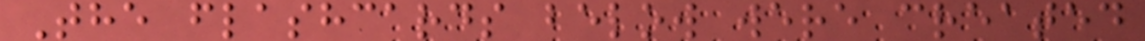The flashcards below were created
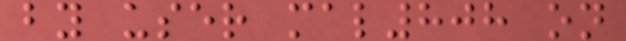by user mal808 on
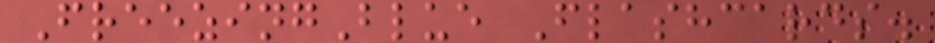FreezingBlue Flashcards.
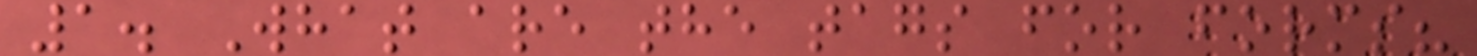1. What are the tags for forms?
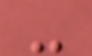-
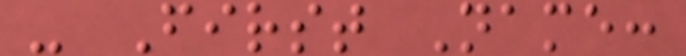- First Name:
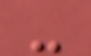-
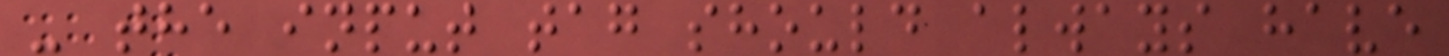- the input tag should always have
